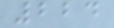224
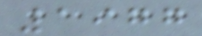1977
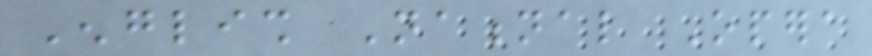English National Opera
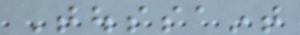Toussaint
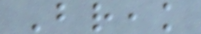Break
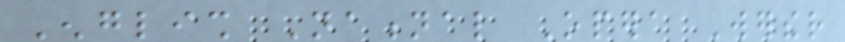English National Opera Werther
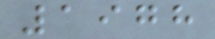1978
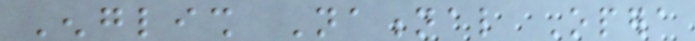English National Opera
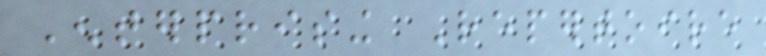Enterprising Repertoire
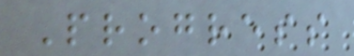Progress
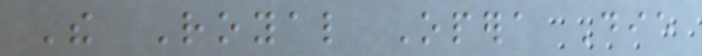The Royal Opera Die
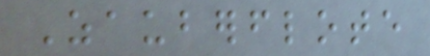Zauberflote
